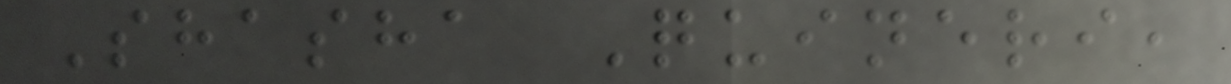Shasha Quineri,
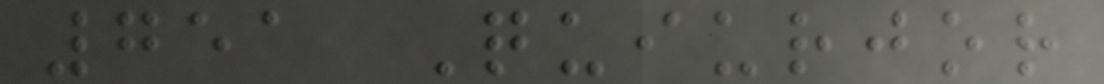751 Quiurjor
